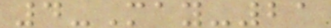4-May-21
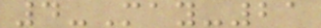4-May-21
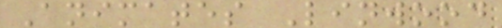Animates Linwood
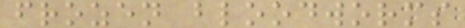frozen bloodworms
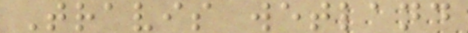Travis wetland
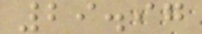29.97
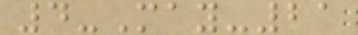4-May-21
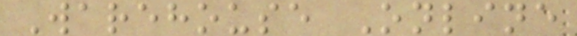Warehouse Online
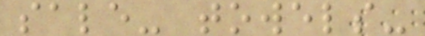sale- towels-
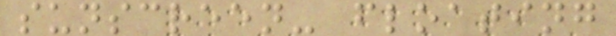sunscreen- floating
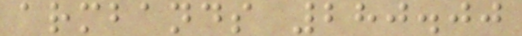armbands 280.00
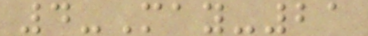4-May-21
